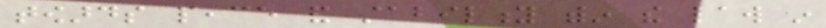towards peace and stability within the law in
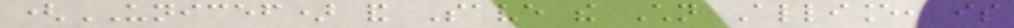(UNICEF) and Save the Children Alliance, is
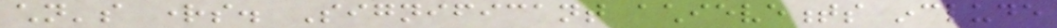children's rights. Significant achievements include
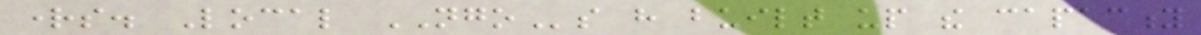rights. Local NGOs have built up the capacity
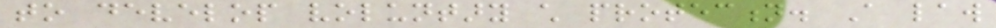to develop voluntary child protection. A law
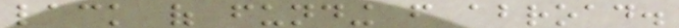lack of funding from abroad.
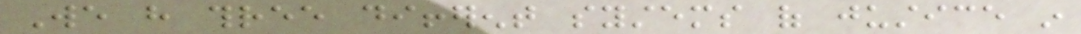We have three different systems of justice in
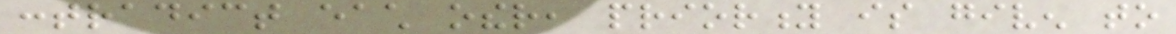contradict each other, priority is given to
